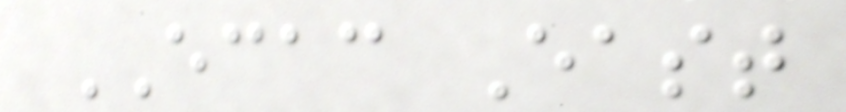ECAC East
